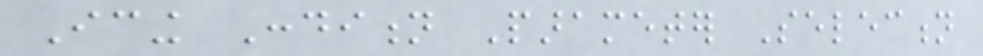Icing Condition Parameter Selection
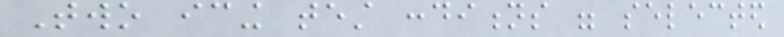Two icing test conditions were selected
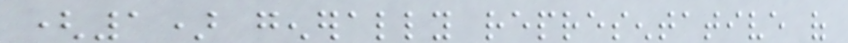(1) generally representative of
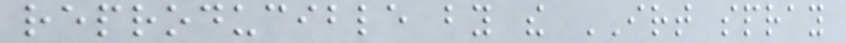reproducible by the IRT spray
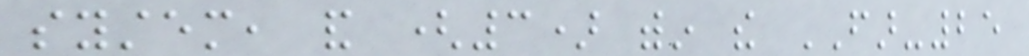system, and (3) within the FAR-25
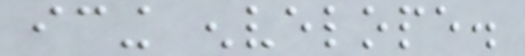icing envelope.
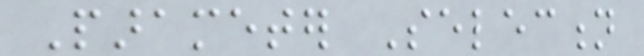Parameter Selection
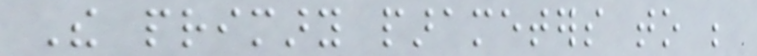The primary parameters to be
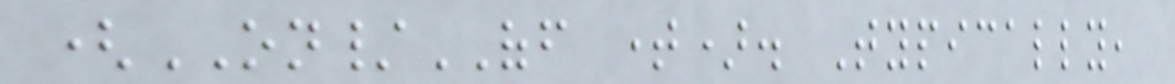(ON/OFF time). Typically,
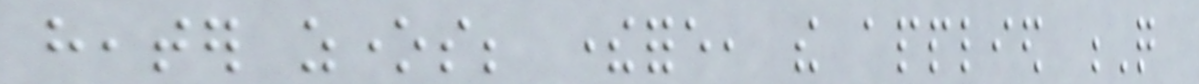heater zones; therefore, the applied Q
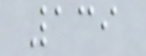139
